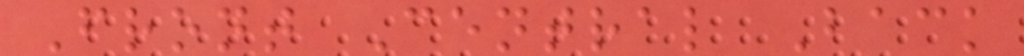Front Central Back
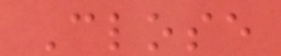Close
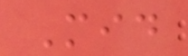Mid
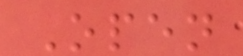Open
